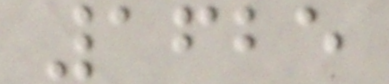1625
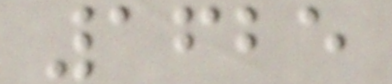1625
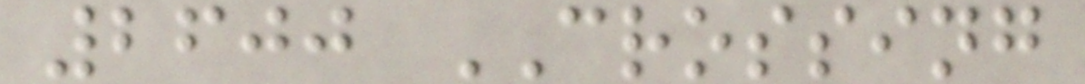2600 CROSSING
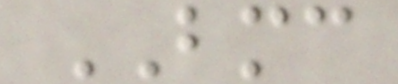BMC
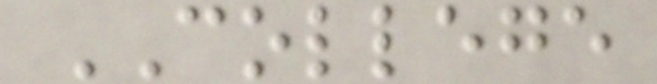COLLEGE
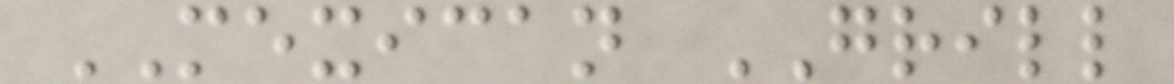MEXICAN GRILL
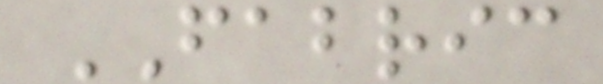FABRIC
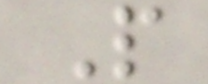P
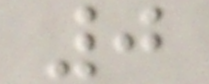0
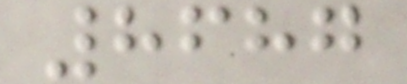8687
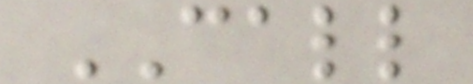CALL
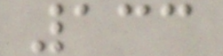133
